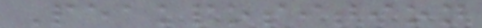Peakposition
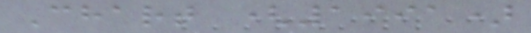Chart (1991)
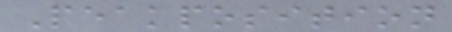Peakposition
